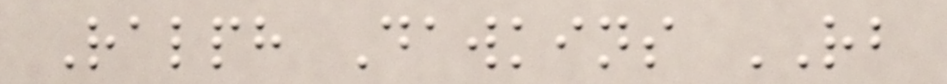Ralph Dawkins RB
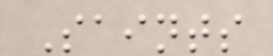Saints
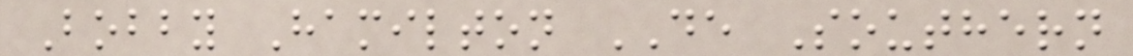Bobby Hamilton DE Southern
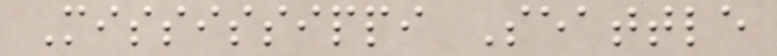Mississippi Seattle
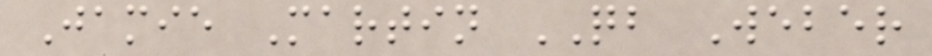Jamie Martin QB Weber
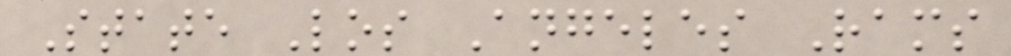State Los Angeles Rams
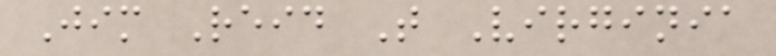Jim Reid T Virginia
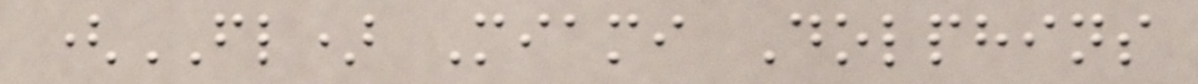(FL) Miami Dolphins
